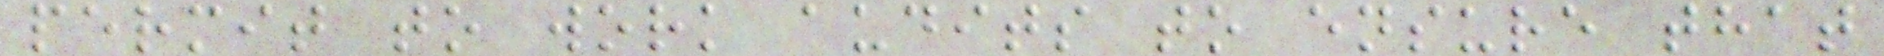permit to work audits to ensure that
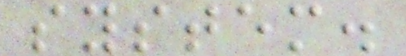system.
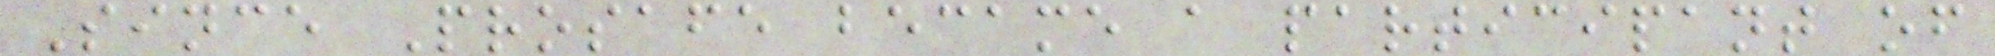Since Prosafe became a participant of
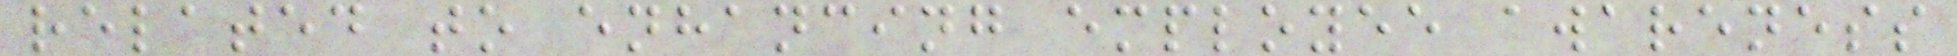related to enhancing employee awareness
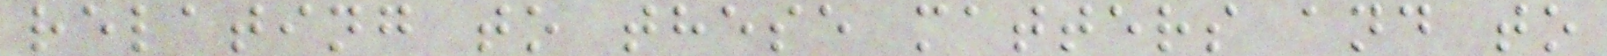relating to these matters and to
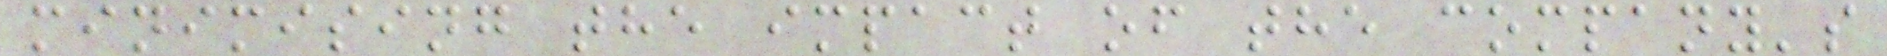minimising the impact of the company's
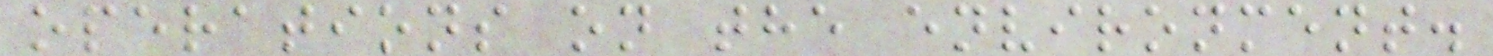operations on the environment.
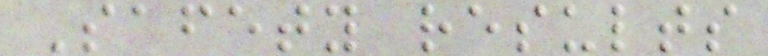Safety results
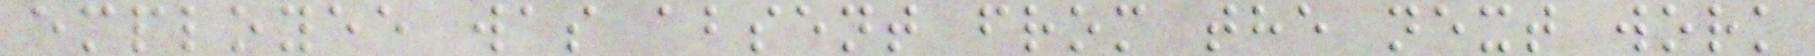employee was absent from the next work
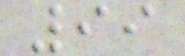99
